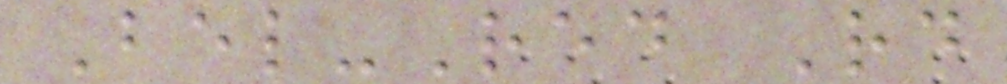Bel-Red Rd
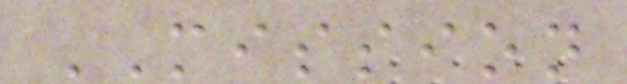MISSION
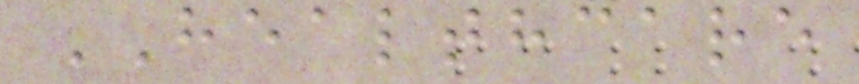HEALTHCARE
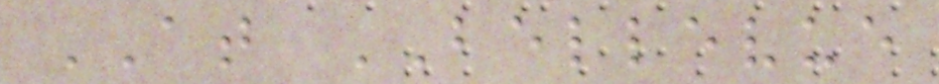AT BELLEVUE
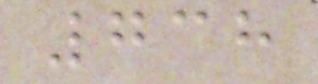738
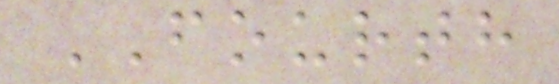FOURTH
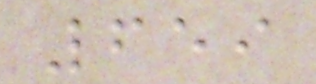659
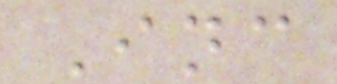Inc
